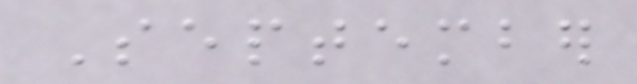September
